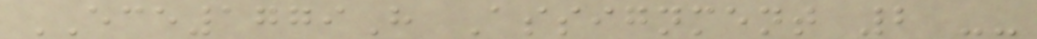ECE1779H Assignment 2 --
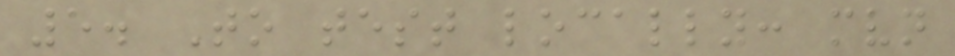5. To test locally: mvn
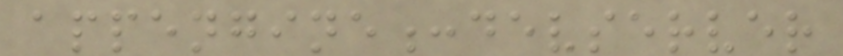appengine:devserver
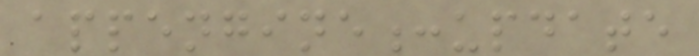appengine:update
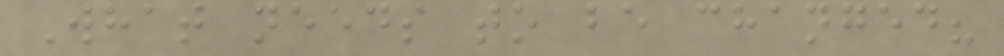What needs to be changed?
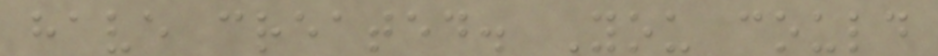have created. You could
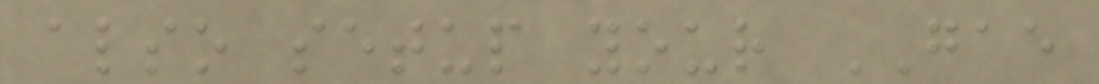also setup your GAE
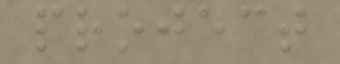project
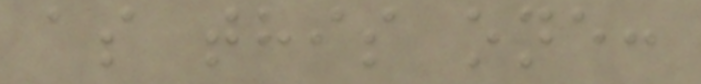as this one:
